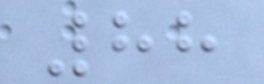88
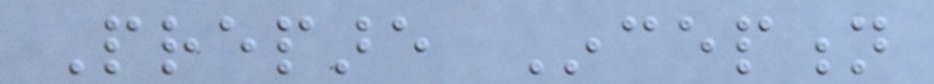Prepare Inception
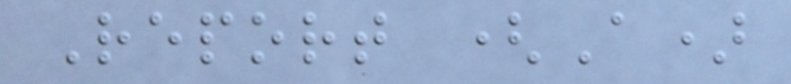Report (A)
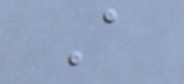A
